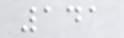141
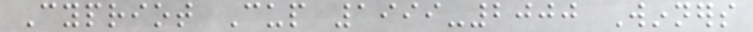Cypriot Cup 1999-2000 Winners
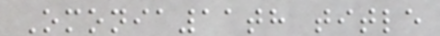Omonia11th title
